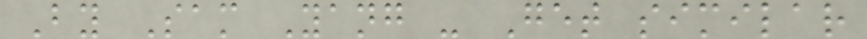By Sam Yang - Get similar
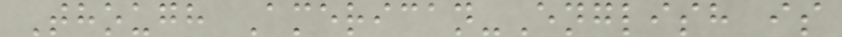Though American-English is
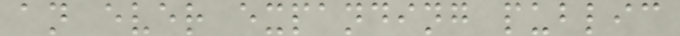an ever expanding public
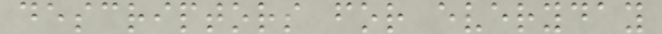descriptors for everyday
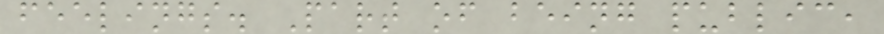feelings. Part of being public,
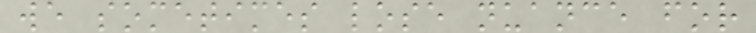we sometimes lose nuance for
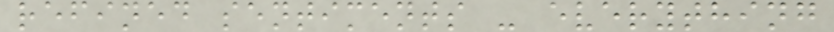refined sentiments - everything
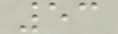53
